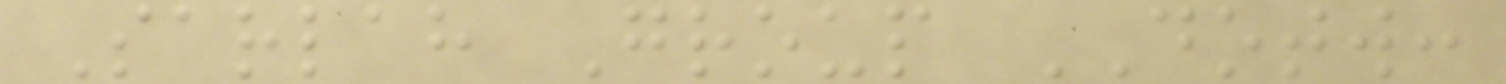Sarlah Group DOTW:
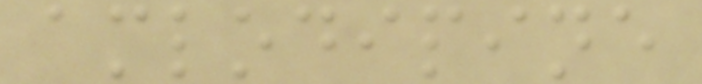amlodipine
